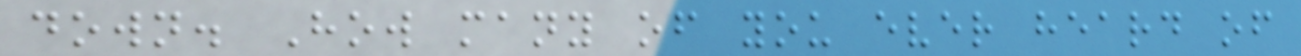down. How many of you ever heard of
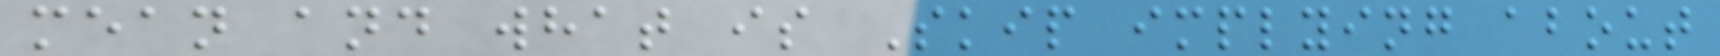mean and what is Skip implying about
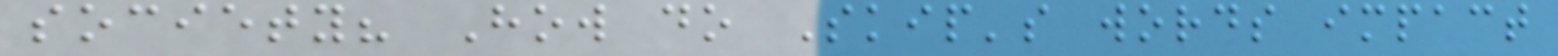society? How do Skip's words impact
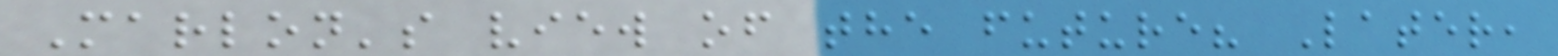Marlon's view of the future? Later,
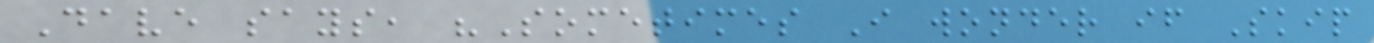Dave says, "Sometimes I wonder if Skip
